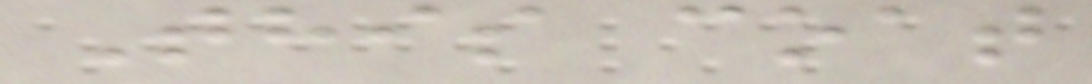This coat
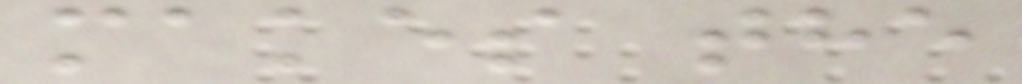makes the
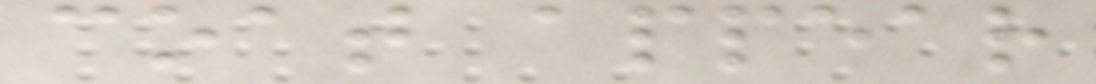coat appear
